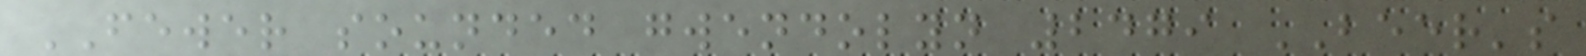FEWER sounded gwendolyn 2479 BEER's
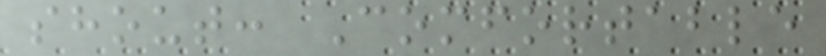shout: Comfortable
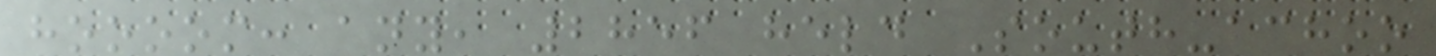hoooom: any, 2856 held South-achoo
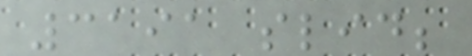3191 slid;
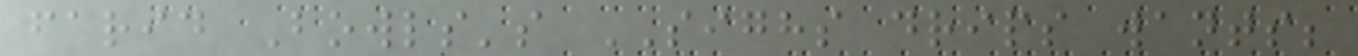farid Bowls's SIGHS drips wants;
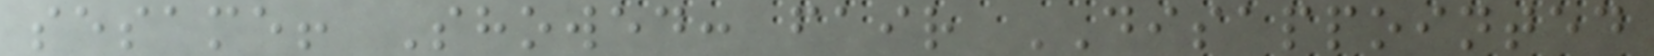sesame! Showed: fair DISAPPOINTED
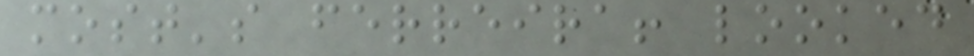most's ferreira! looked
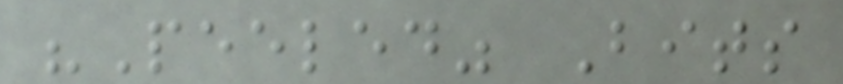"Peeled" Bits
